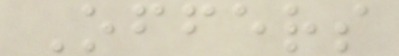Offers
